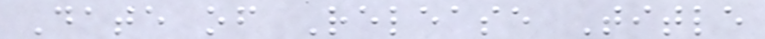Date of Release Title
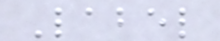Label
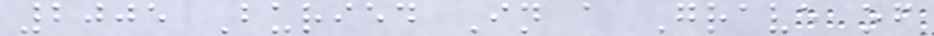2005 Buried In a Grave of
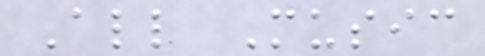All Music
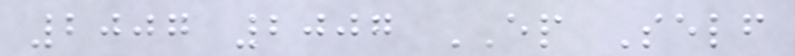2007 2007 EP Self
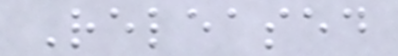Released
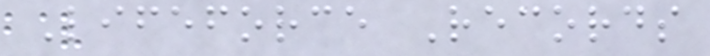Lifeforce Records
